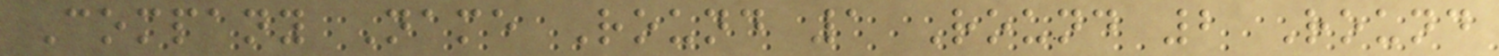Company Name Round 1 Round 2 Round
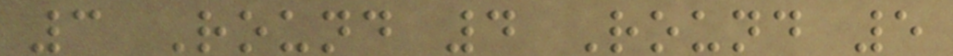3 Round 4 Round 5
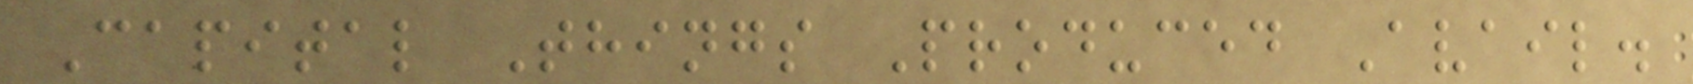Capital Things Produced Avail.
